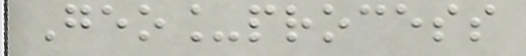Geo_process
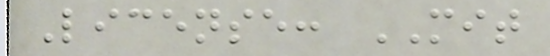License: MIT
